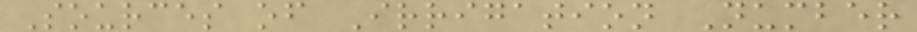Sources of Irrigation Number
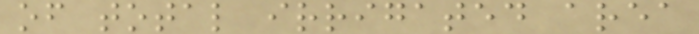of total irrigated area
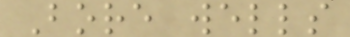Bore wells
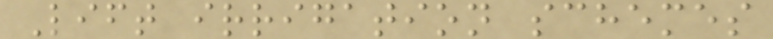Lift irrigation schemes
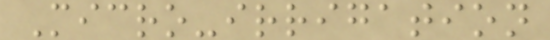Micro-irrigation
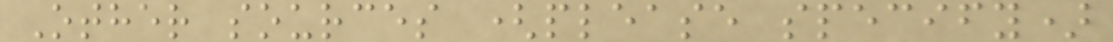Other sources (please specify)
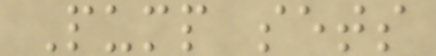Pump sets
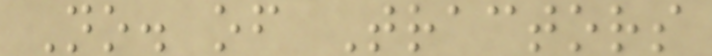No. of Tractors
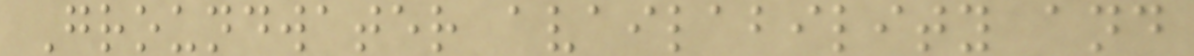Groundwater availability and
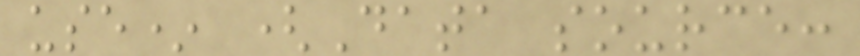use* (Data source:
